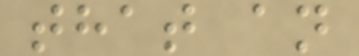that an
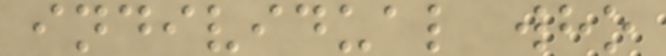individual who
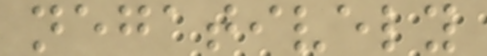negatively
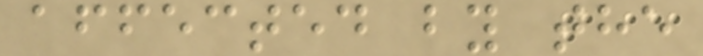affected by the
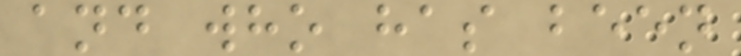and who has been
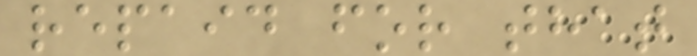repaid for that
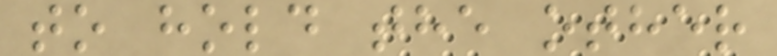to hold the other
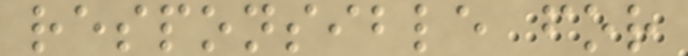responsible for
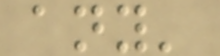any'
